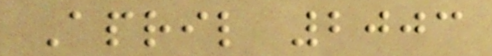April 2003
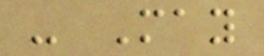- May
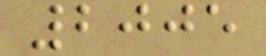2005
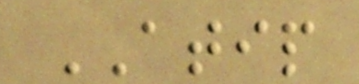ATIP
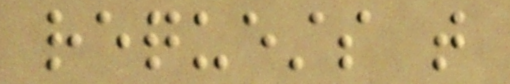requests that
